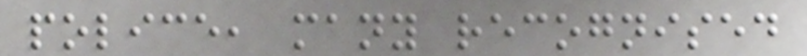police, many recognised
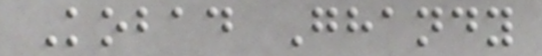Kobad Ghandy
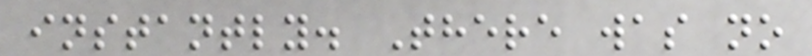instantly. There was no
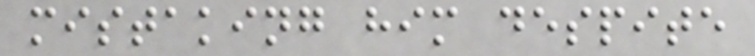mistaking him despite
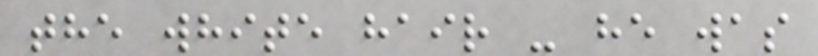the white hair - he was
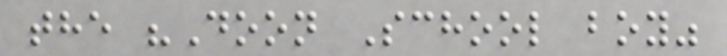the "Doon School boy"
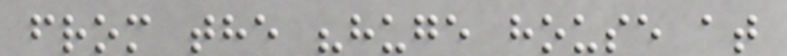from the "huge house at
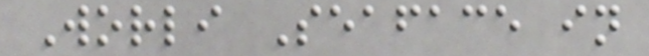Worli Seaface in
